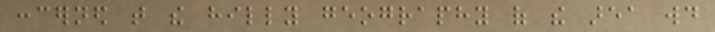concerned that the hilly geography of the area would
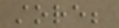store;
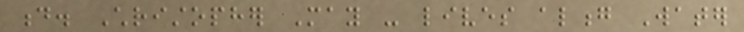d. Christopher May - lives along Water
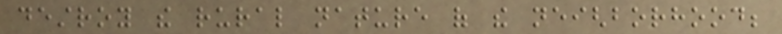destroy the rural nature of the neighborhood;
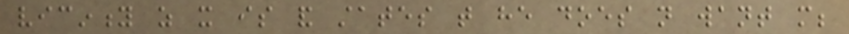vicinity as it is and states that he does not want more;
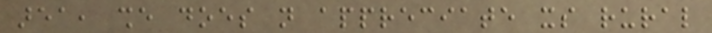area, she does not appreciate its rural
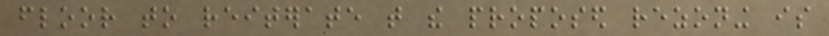floor to reiterate that the proposed rezoning is
